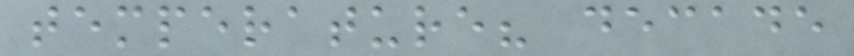temperature? decade
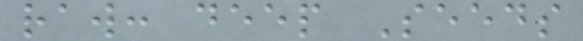raw: deep Seeds
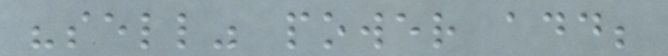"sell" power add;
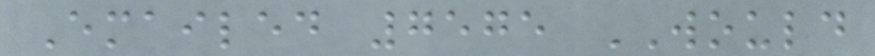Emailed 7575 WOULD
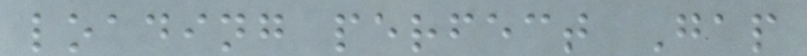loading perfect Gap
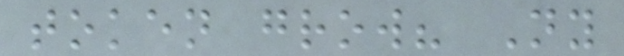token grow? Ny
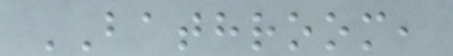BATHROOM,
